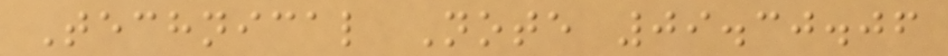Technical Note 09.30.06
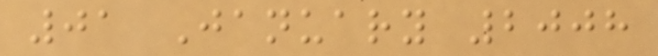01 January 2008
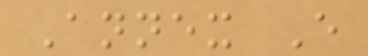Annex E
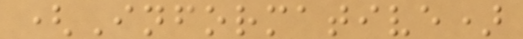(Informative)
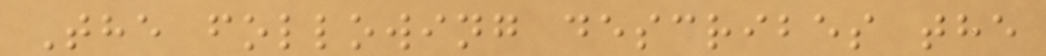The following describes the
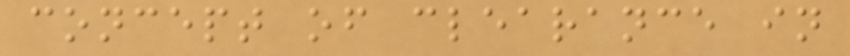concept of clearance in
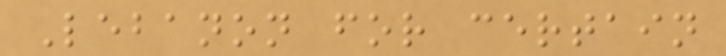Lebanon for certain
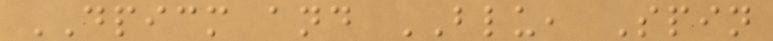DPICM and BLU, Spin
